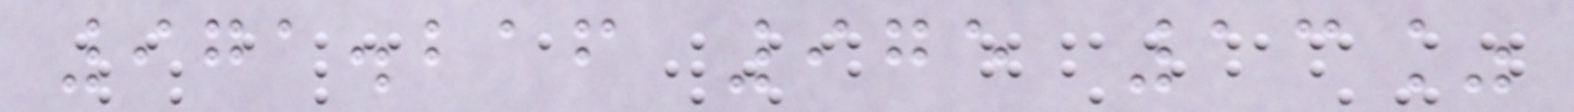971.216 975 13%
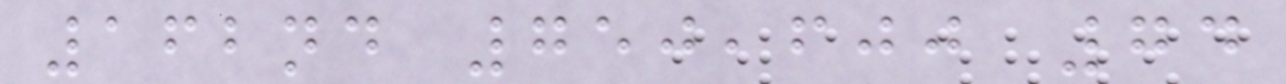162nd 750,600 74
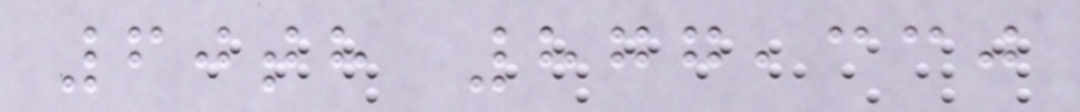60th 877,330
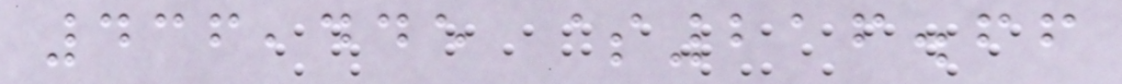436,445 $216.66
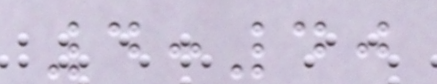4:40
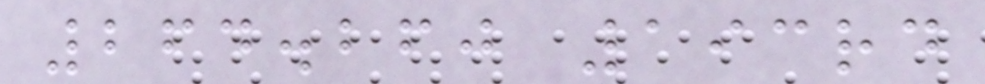264.260 193rd
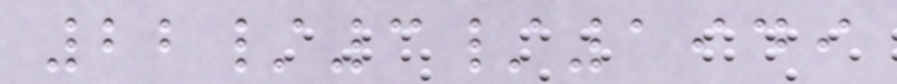22/3/1949
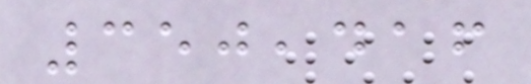350,416
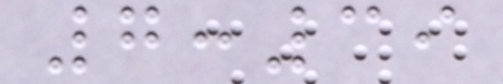7:39
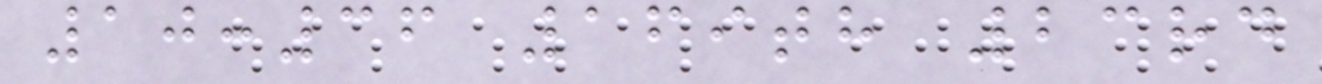10:36 169th 23rd
